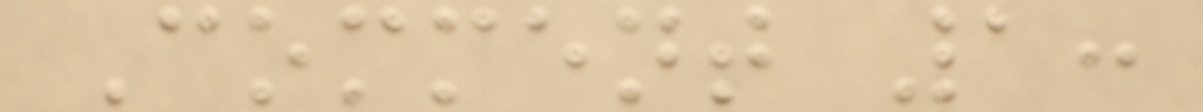Comment 1:
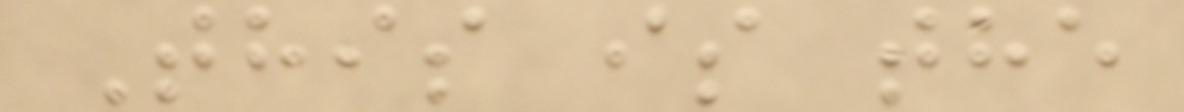This is the
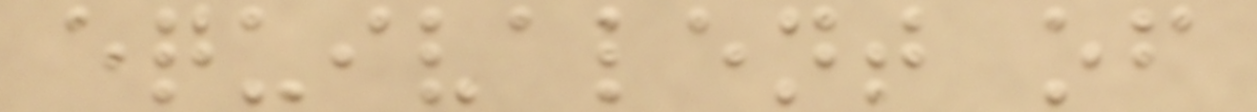equivalent of
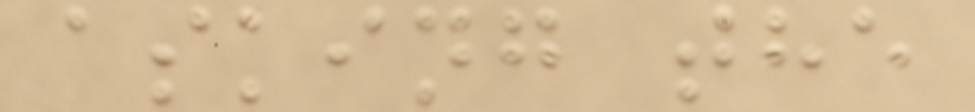asking the
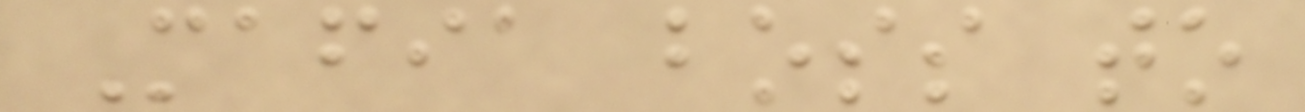Mafia boss to
